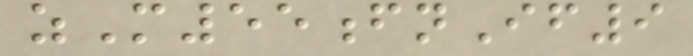zM55fnIf9
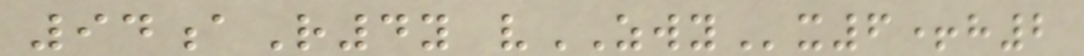94aR4y vZWYx6+h2
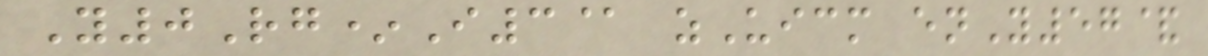Y0Rg*I3@ zUicm enY57&
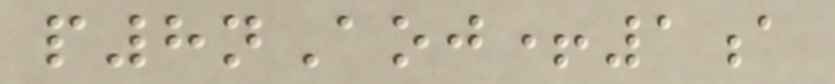p8nAoj+1a
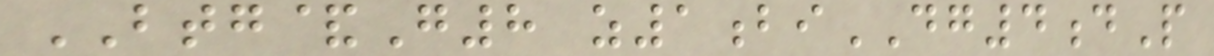BTG&G8 z1biDG4dP
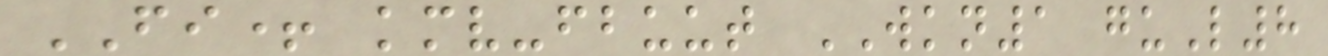FI+ kmv-fbuut WKN1 guL8
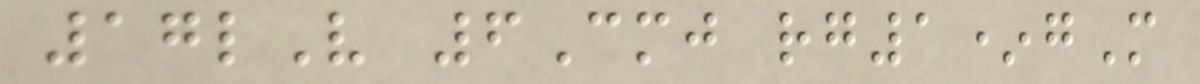17lV 6Cmj rg1*gM
